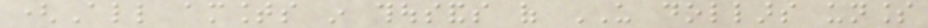(All amounts in thousands of US dollars unless
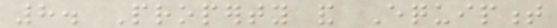8. Property and Equipment
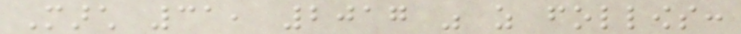March 31, 2017 was as follows:
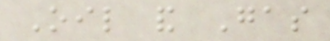Oil and Gas
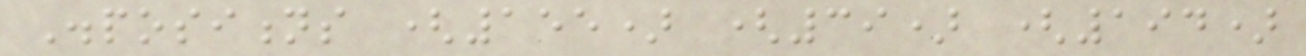Dispositions (155) (39) (194)
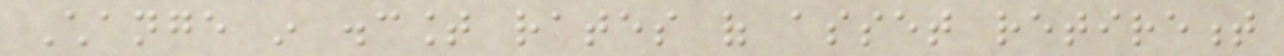Change in discount rates of asset retirement
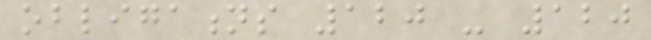obligations 120 - 120
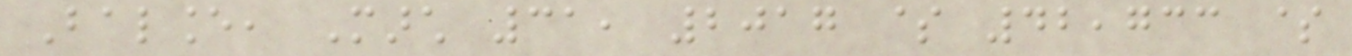Balance, March 31, 2017 $ 42,733 $
